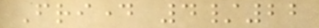Friday 4/22
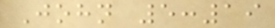John 5:19
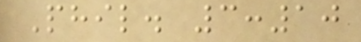Phil. 3:10
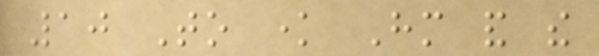10 To know Him and the
